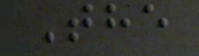The
